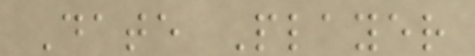Date Player
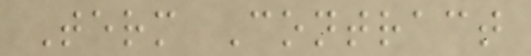Term Contract
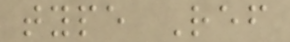type Ref
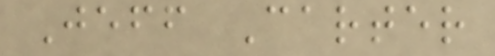Jeff Carter
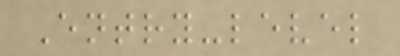Entry-level
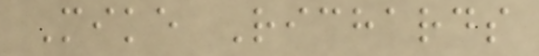Mike Richards
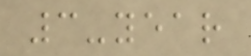3-year
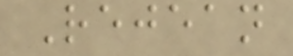Rejean
